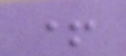+
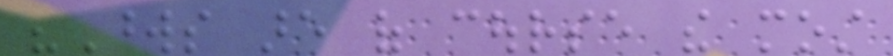"Words are of course the most
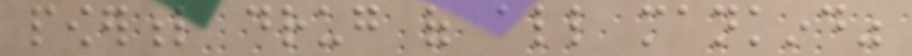powerful drug of all mankind"
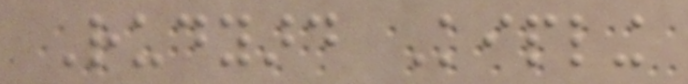Rudyard Kipling
